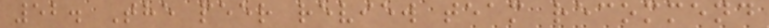52. The peer review team recommend
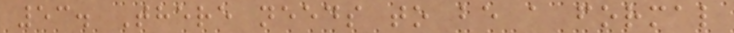53. There needs to be a formal
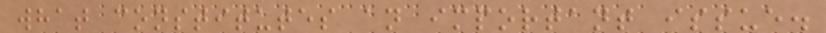what constitutes an important issue.
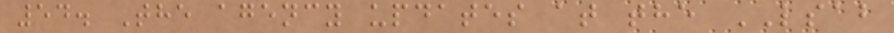54. The agency updates at the LSAB
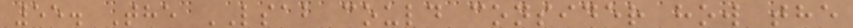55. The LSAB could consider how the
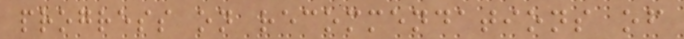progress on recommendations of
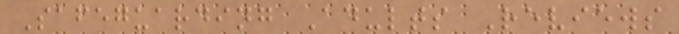Safeguarding Adults Reviews
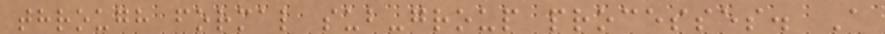through formal sub-group processes. A
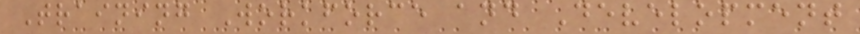Training Workforce and Development
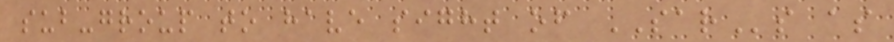sub-group to have sight of SARs as
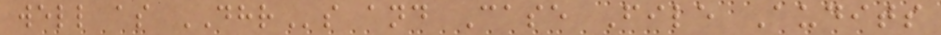well as DHRs and Case File Audits
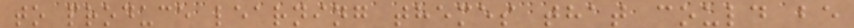to produce learning themes that could be
